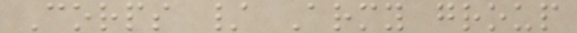Corps / Army group
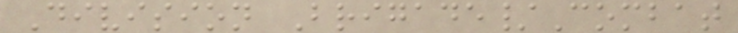Division Brigade/Combat
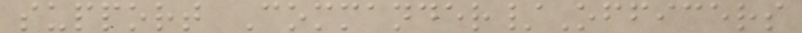support Commander/Officers
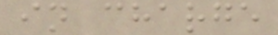in charge
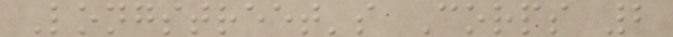Longstreet's Corps 2
